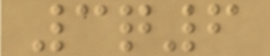3q6
